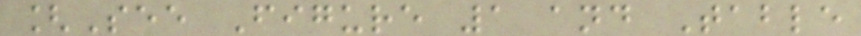[See Figure 1 and Table
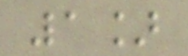1]
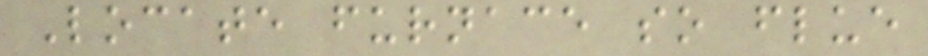Locate furnace so flue
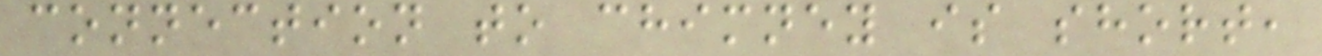connection to chimney is short,
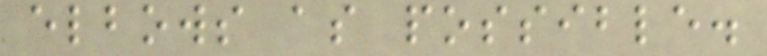elbows as possible.
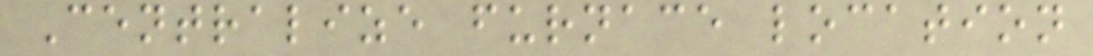Centralize furnace location
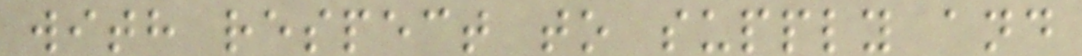with respect to supply and
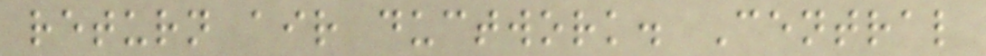return air ductwork. Central
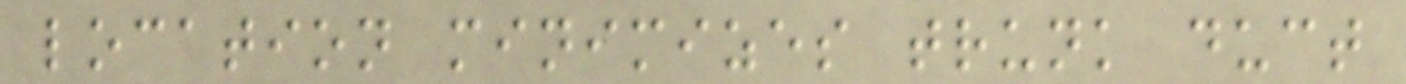location minimizes trunk duct
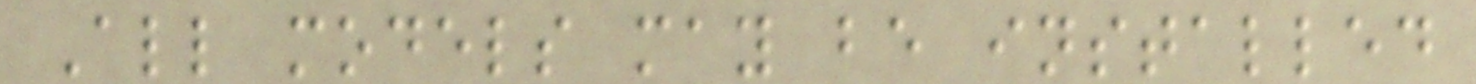All models may be installed
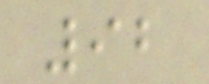92
